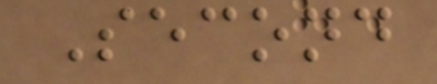Second
